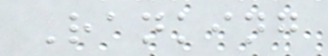Ranking
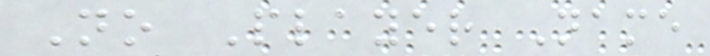No Player Name
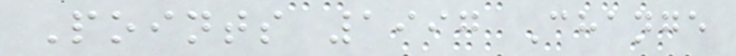Points 1997 Change
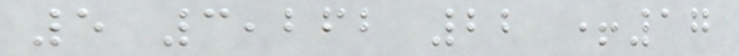5 3,262 22 +17
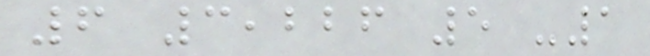6 3,226 5 -1
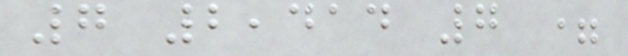7 2,414 7 =
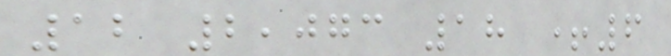12 2,073 18 +6
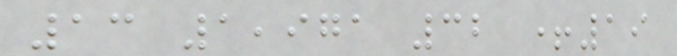13 1,971 32 +19
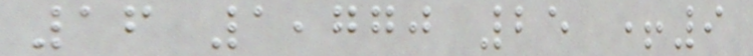16 1,770 25 +9
